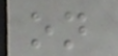on
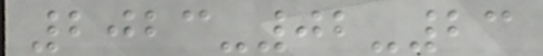2023-02-23
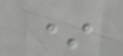*
